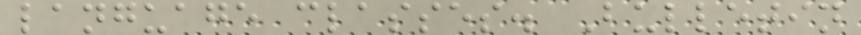language classes. Bulletin
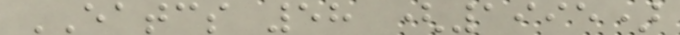EATCS 58 (1995)
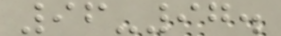96-97.
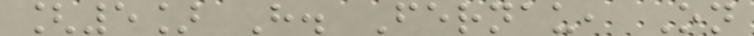[5] H. Fernau, On
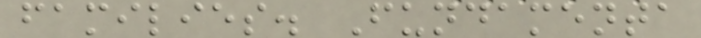families. Fundamenta
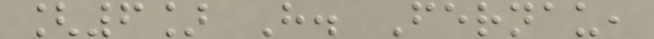[6] H. Fernau,
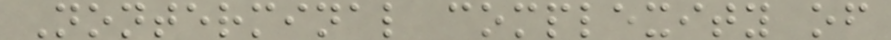Nonterminal complexity of
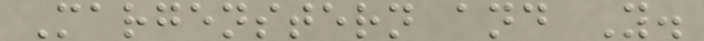Margenstern and Y.
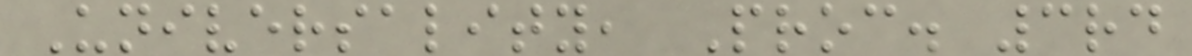Universality, Proc. 3rd
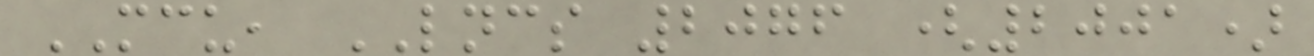MCU, LNCS 2076 (2001)
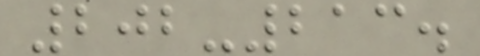202-213.
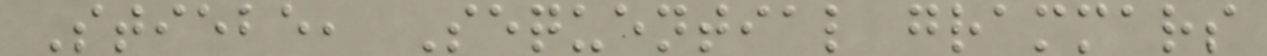Stiebe, Sequential grammars
